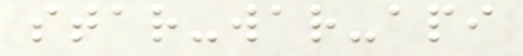star-war-api
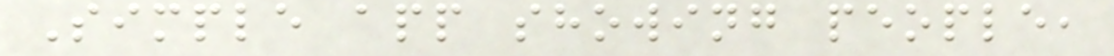Simple app showing people,
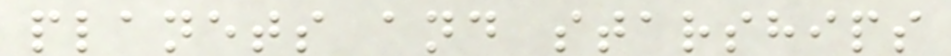planets and starships
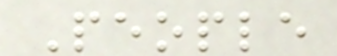People
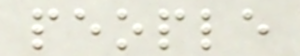people
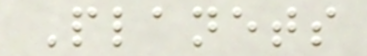Planets
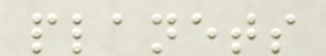planets
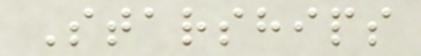Starships
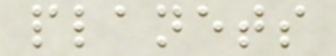planets
